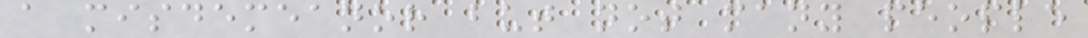a misdemeanor but not many people
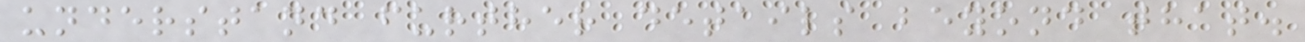understand further details beyond that.
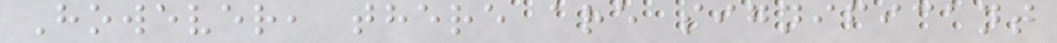However, there are significant
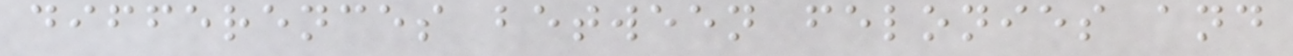differences between felonies and
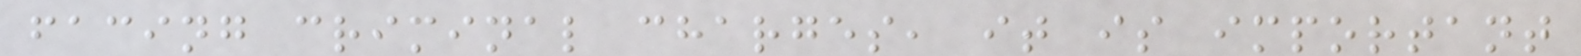facing criminal charges, it is important
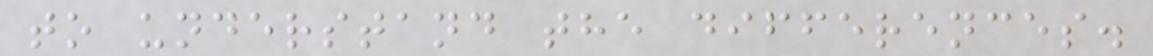to understand the differences.
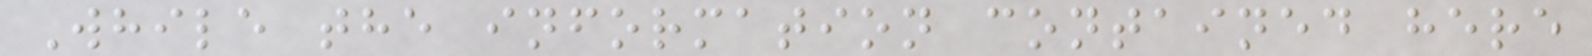While the information contained here
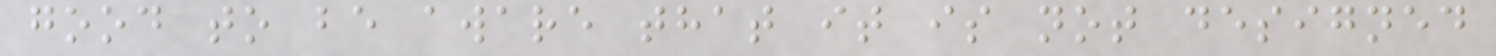good to be aware that it is not designed
